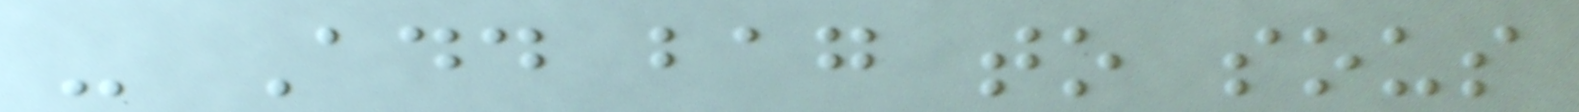- Add bag to sous
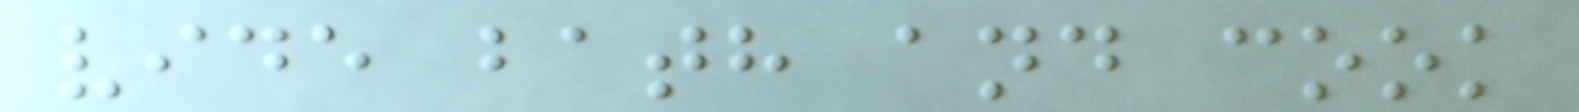vide bath and cook
